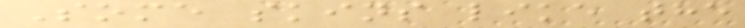Some skins like the
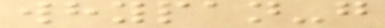whypan-g
